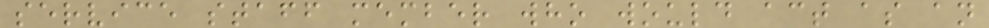service staff member who would act as an
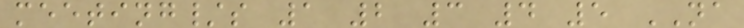meeting/s 1 2 3 4 5 NA
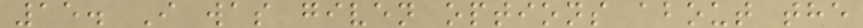15. I was given options about the
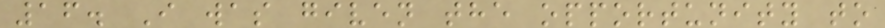16. I was given the opportunity to
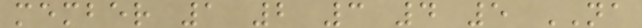member 1 2 3 4 5 NA
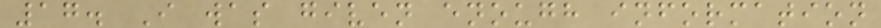17. I was given enough information
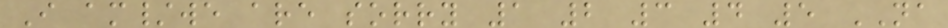I am/we are sorry 1 2 3 4 5 NA
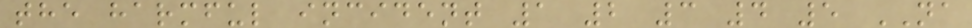the harmful incident 1 2 3 4 5 NA
